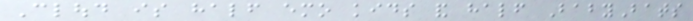Cloud is half emo kids and half BabyBats
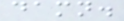damn.
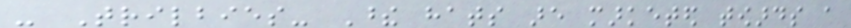- Trilbies- These hats are marketed towards a
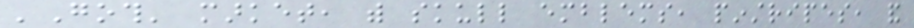'Goth' market, with skull emblems, pinstripes, and
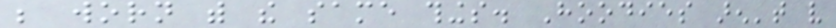be worn with the same things. Hoodies aren't very
